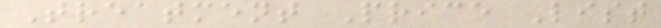Treatment Price List
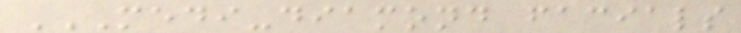MEDI-DIAMOND FACIALS
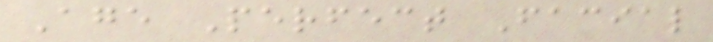Age Perfect Facial
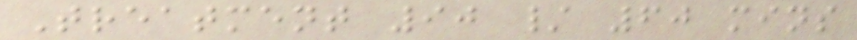Treatment 90 / 60 mins
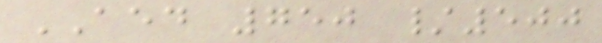AED 750 /500
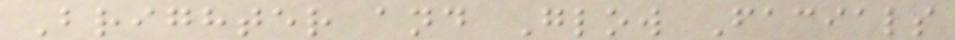Brighter and Glow Facials
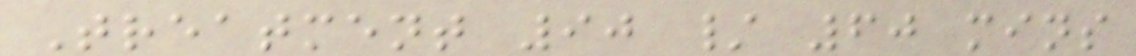Treatment 90 / 60 mins
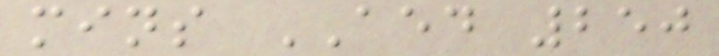mins AED 250
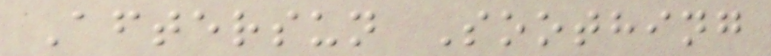Aftersun Soothing
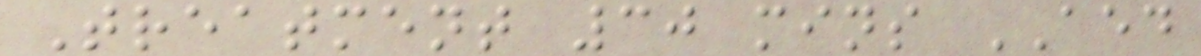Treatment 30 mins AED
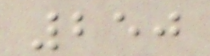250
